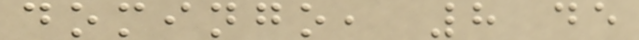domingo, 8 de
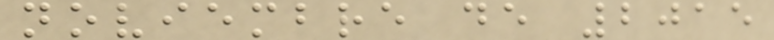noviembre de 2015
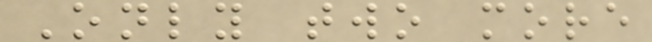Only two more
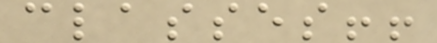classes!!
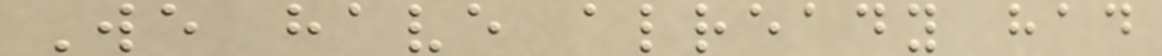We have already had
